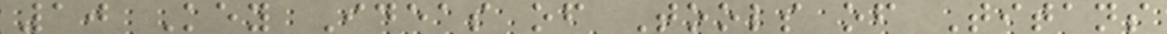10 Key Ideas of Tools of Titans
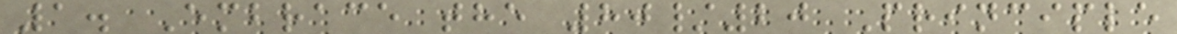1. Embrace the 80/20 Principle
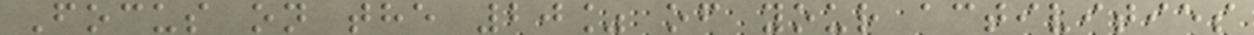Focus on the 20% of your activities
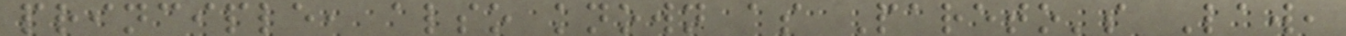principle, also known as Pareto's Law,
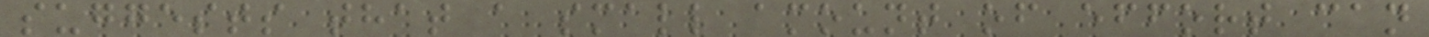suggests that a small amount of effort can
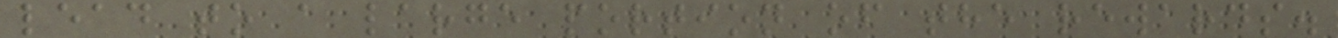lead to a large portion of the rewards.
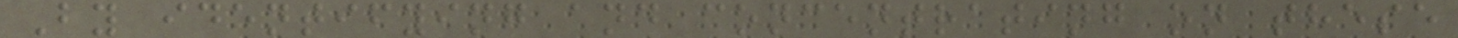By identifying and concentrating on these
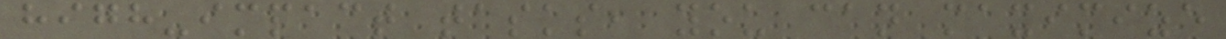high-impact tasks, you can maximize
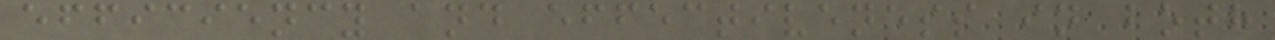efficiency and effectiveness in both
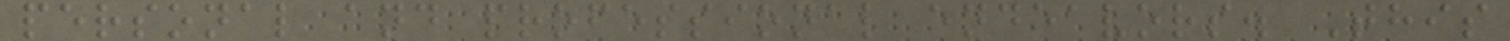personal and professional endeavors. This
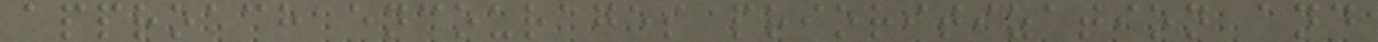approach encourages prioritization and
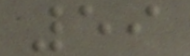59
